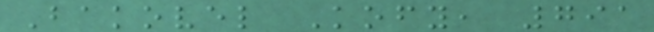Bakovel Kofy, 791
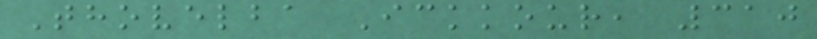Thovelba Ickkour, 310
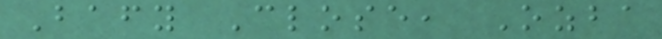Bafy Close, Ozba
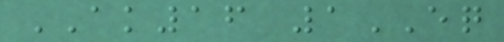AK16 1EQ
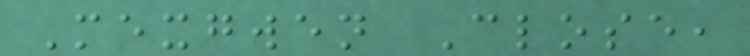Mexgwen Close,
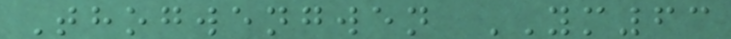Thogwengwen YM63
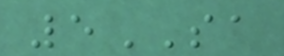5SA
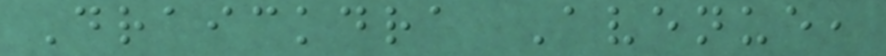Draickdra Avenue,
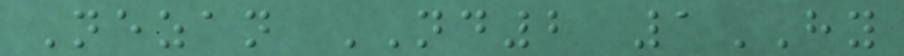Nezan ND2 1HY
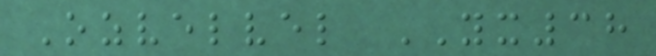Ozvelvel YX38
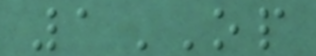1OP
